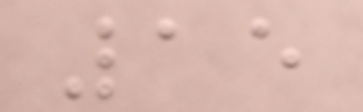15
